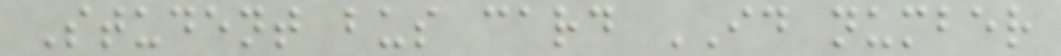Student bus card ID number
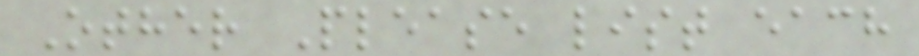Other Please list each
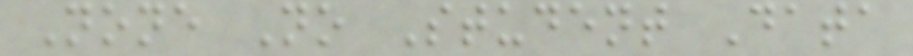None No Student Data
